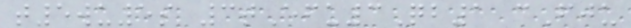t5wu5s 3tEfu3Qb1 cFju
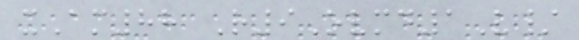xAm88 R9Ovmd1V/
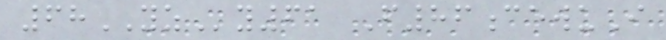68YZy61 F86cewuI
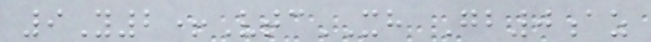9Y2+VtcXH Gb0az
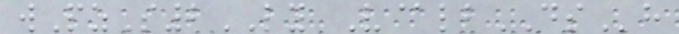wPzS2LY V@lbDSh
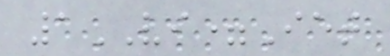1VI=Iet
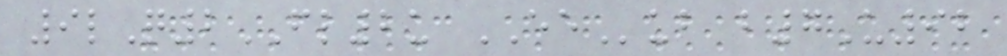9lQ2FL2u EEub b7U92
